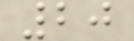20
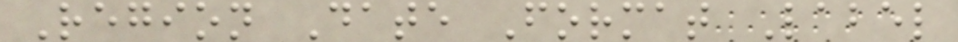Region Date Format Label
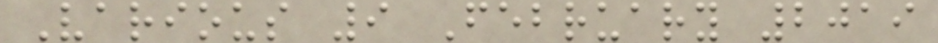Various 9 February 2019
